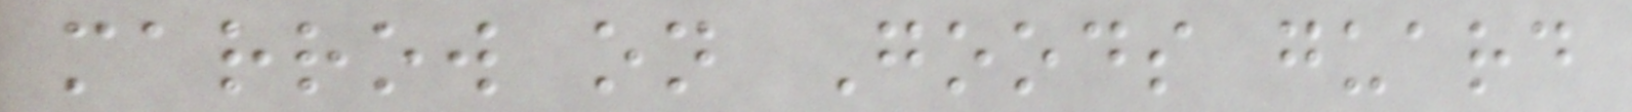marrow on Goods guard
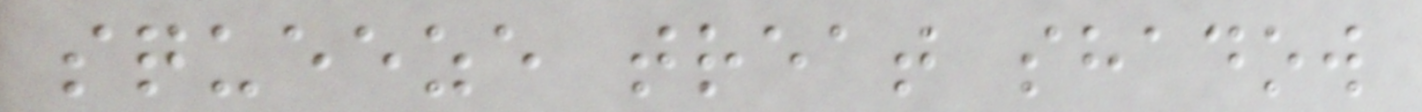squeeze treat shadow
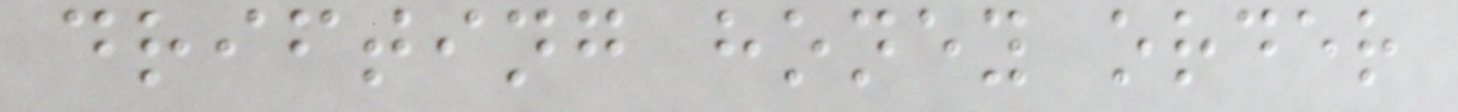drifting honey order
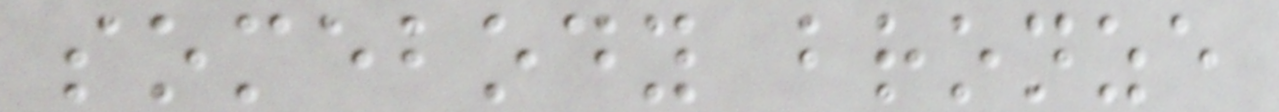somebody bronze
